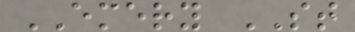EMERY ST
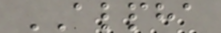ALPHA
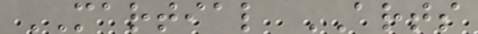MARTIAL ARTS
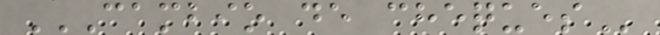CAMBIO DE CHEQUES
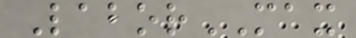LaborMAX
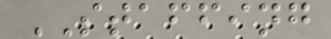STAFFING
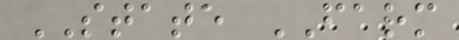STATE FARM
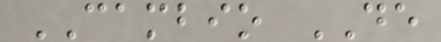CAMBIO DE
